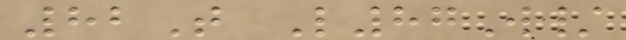82T L87W/
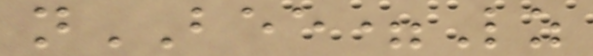nBEE=Lz
